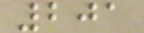201
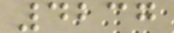4237
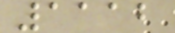1112
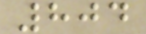804
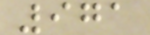971
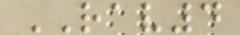RAV4
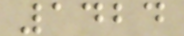1424
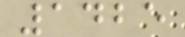1425
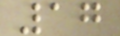17
